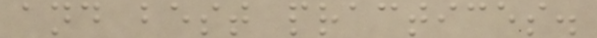and best practices.
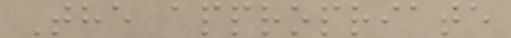The appropriate
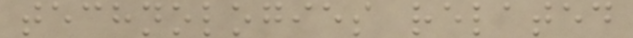technologies related
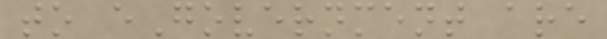to eGovernment are
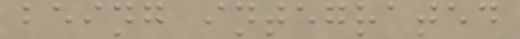being integrated
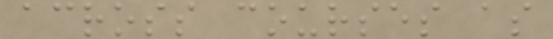across courses as
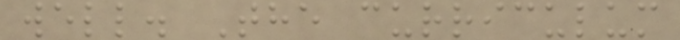well. The curriculum
